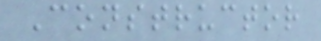Constructor
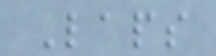Laps
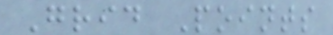Grid Points
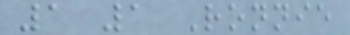1 1 Ronnie
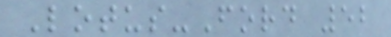Lotus-Ford 52
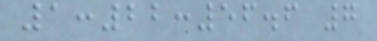1:22:56.6 7
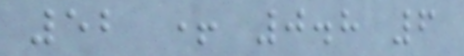52 + 0.8 6
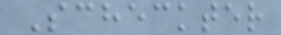Scheckter
